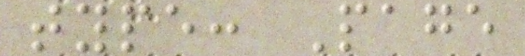type: Page
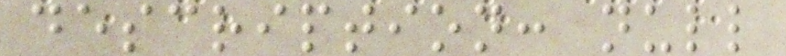description: null
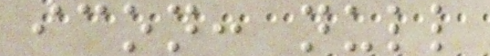icon: null
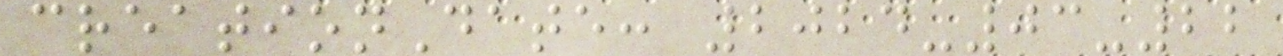creationDate: 2024-03-22
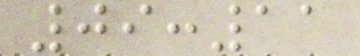09:11
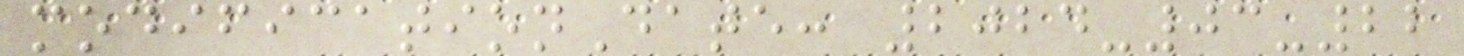modificationDate: 2024-03-22
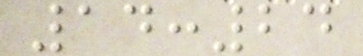14:24
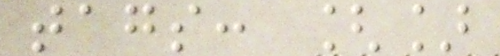tags: []
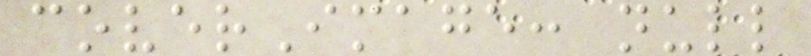coverImage: null
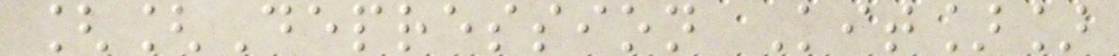[[Depression Kit]]
